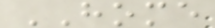HOME
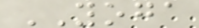YOGA
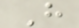H
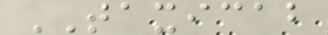TAXICAB
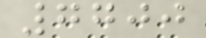7700
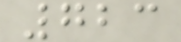723
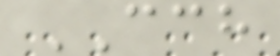CCH
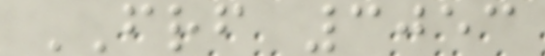FRF 3053
